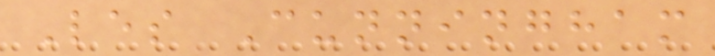Les Cunningham
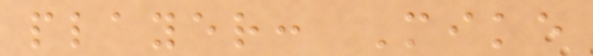player: Mike
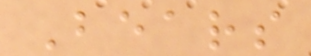Bears
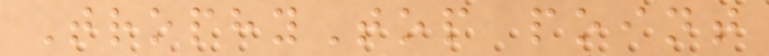TrophyTop point
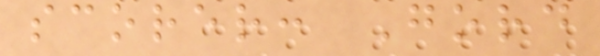scorer: Gord
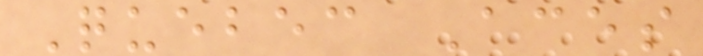Quebec Aces
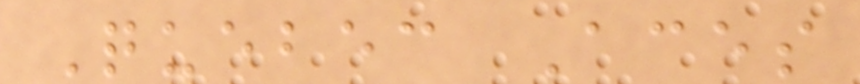Quebec Aces
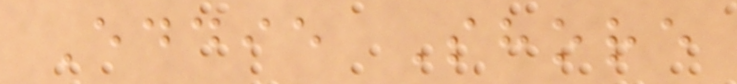Eddie Shore
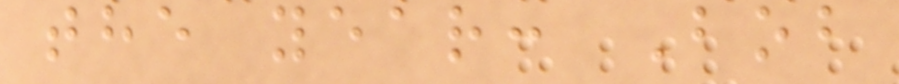the year: Bob
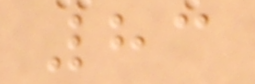83
